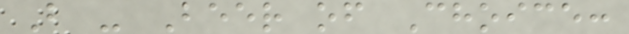B - Beer of Choice:
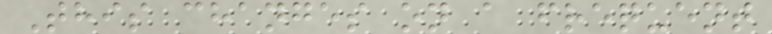This changes on a frequent
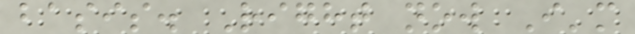basis. Right now I'm
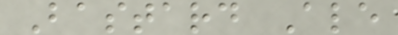Bastard Ale
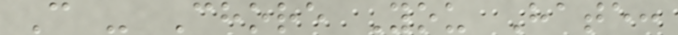C - Chore You Hate:
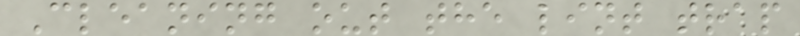Cleaning out the lint trap
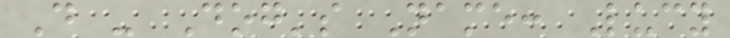D - Dog's Name: Lucy
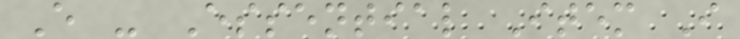E - Essential Item I
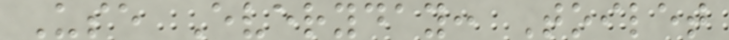Use Everyday: Toilet
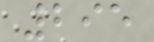295
